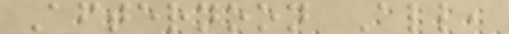Afternoon All,
